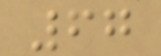67
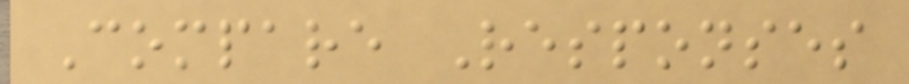Compare Responses
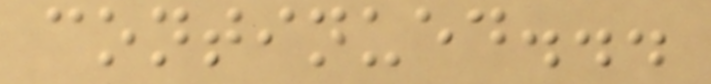continued...
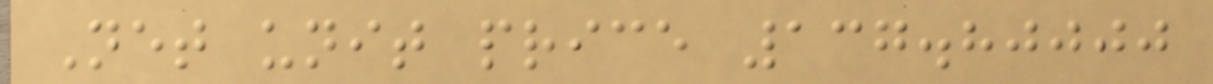Net unit price 137.80000
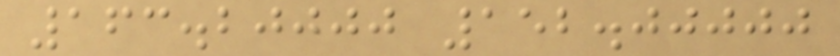163.20000 152.00000
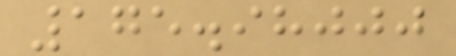175.98000
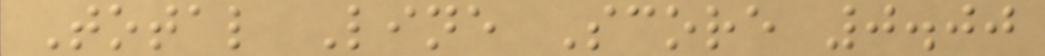Total Line Score 0.00
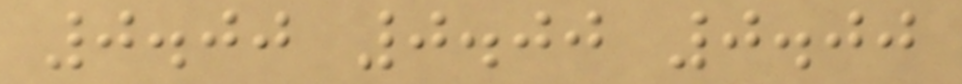0.00 0.00 0.00
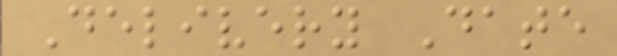Delivery Date
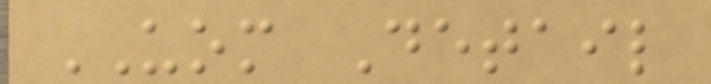UOM Detail
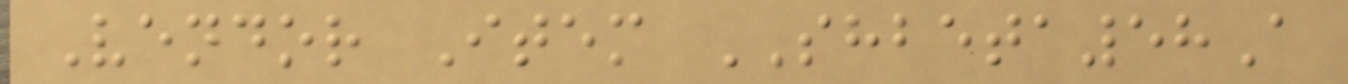Vendor Item SHBETA58A
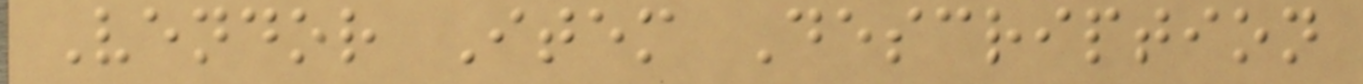Vendor Item Description
